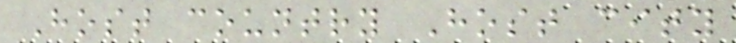Host country Host city
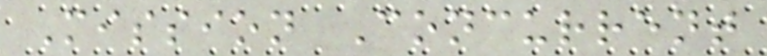Mission Concurrent
